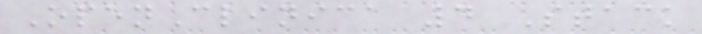OpenClinica 4 Stack
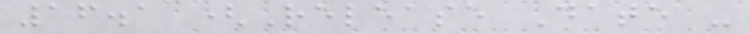16.1 (Release Date -
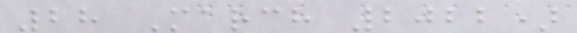28 March 2022)
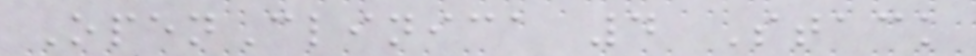OpenClinica 4 Stack
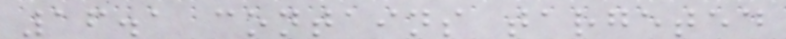16.1 contains targeted
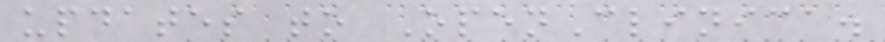updates to OpenClinica.
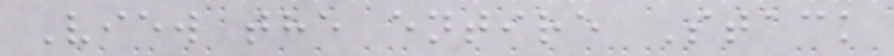View the entire Stack
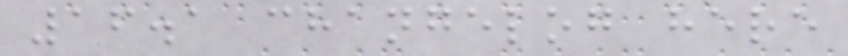16.1 changelog here
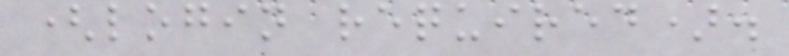(login required).
